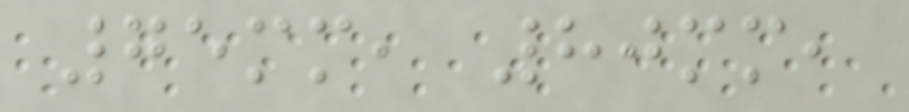75mm, 80mm,
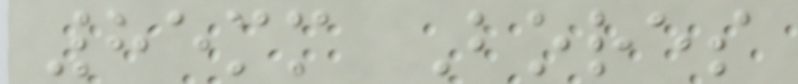85mm Bores
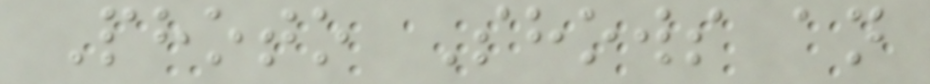Photo Shows an
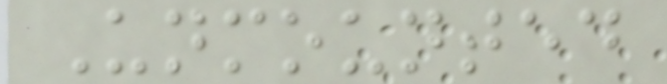Unmounted
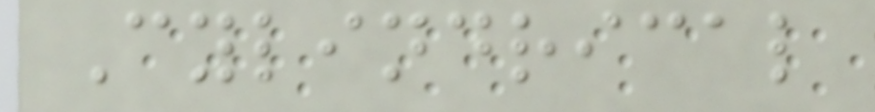Cylindrical
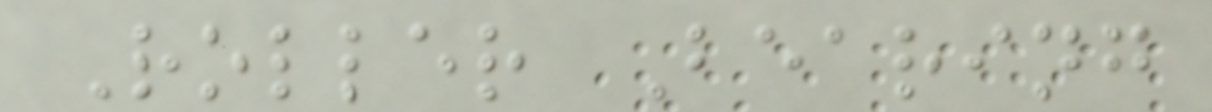Roller Bearing
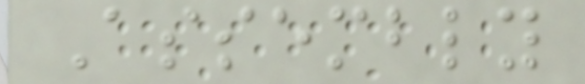Assembly
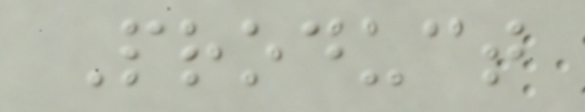Product
